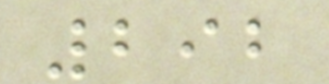292
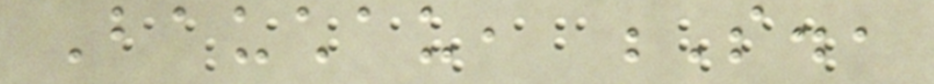Bauchau, S.,
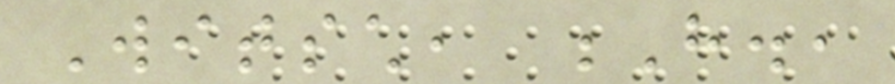Witsch, H.,
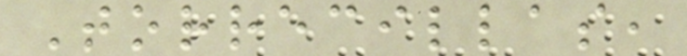Torrecillas,
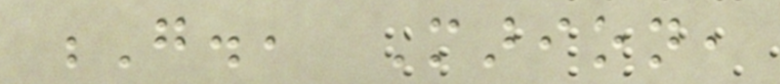G., Marion,
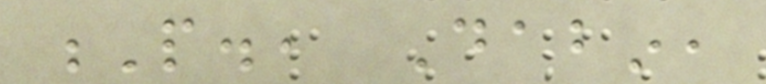P., Dabin,
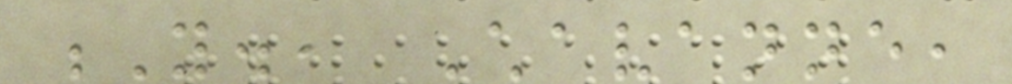Y., Chavanne,
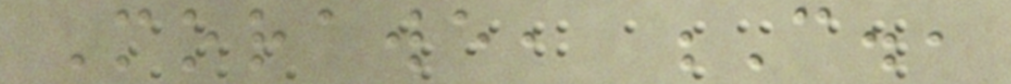Morawe, C.,
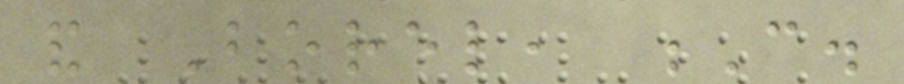and Borel, C.
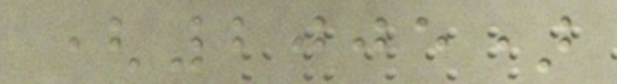(2005)
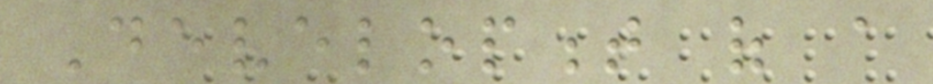Development of a
